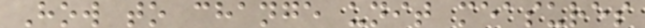How to change unit measures
